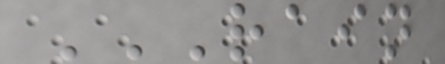RAIN
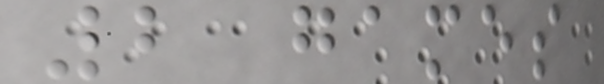2 games
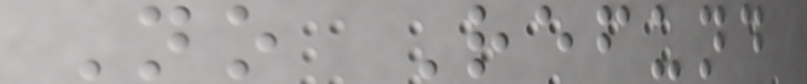No Refund
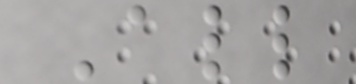All
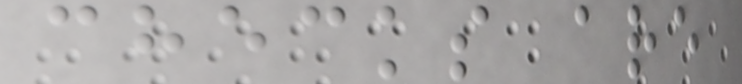checks are
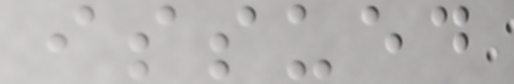issued
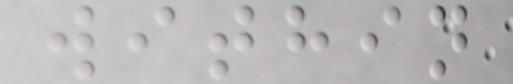within
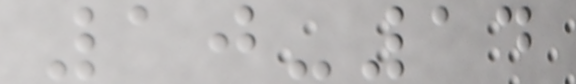10-14
